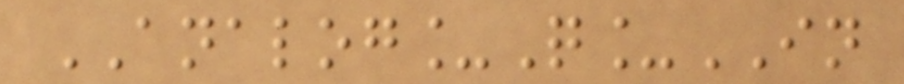ANALOG_Q_IN
